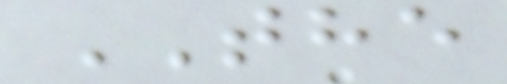THE
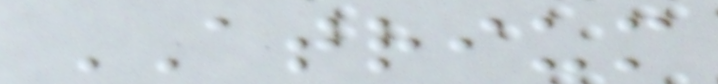ATRIUM
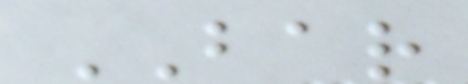BAR
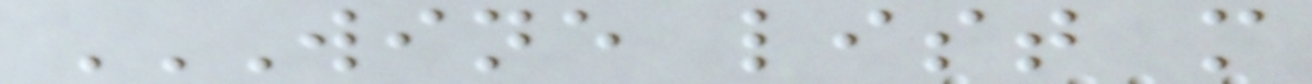WINE LIST M
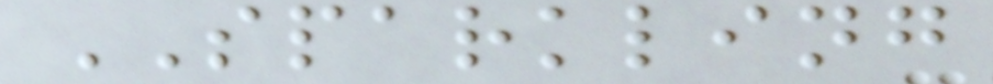SPARKLING
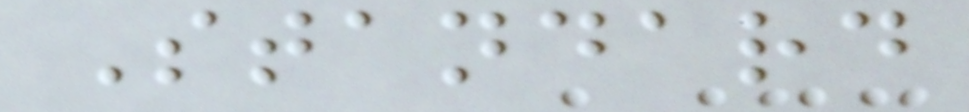Standard
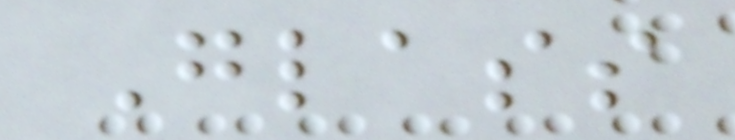Glass
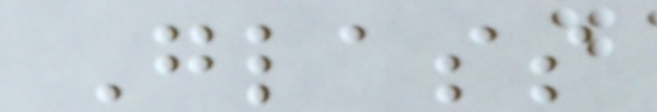Glass
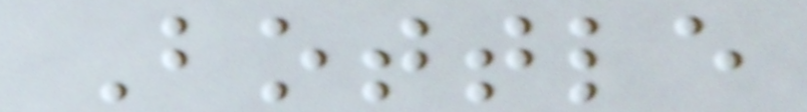Bottle
